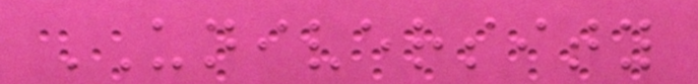UNIVERSITY
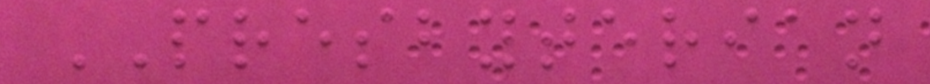PRESBYTERIAN
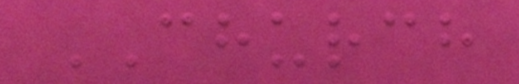CHURCH
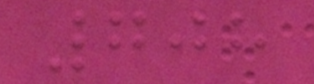708
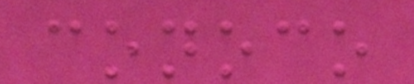conoco
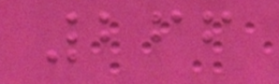266
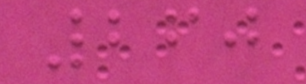260
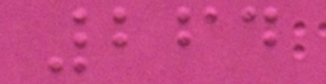264
